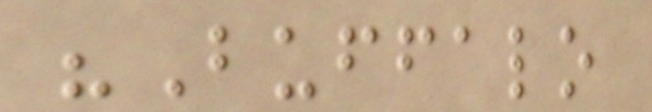"Buffalo
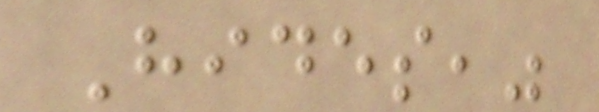Hides,"
